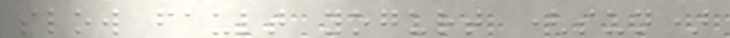slow fault yogurt (sun)
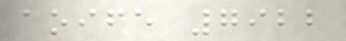aoife 7922
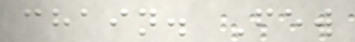chain. Few
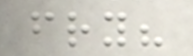fry?
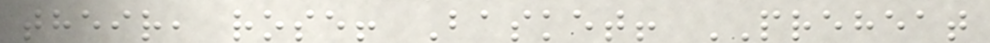their, rose! Basket! PREHEAT
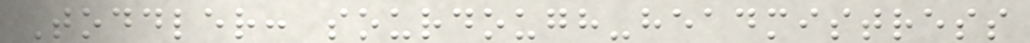Toddler: sourdough-headmistress
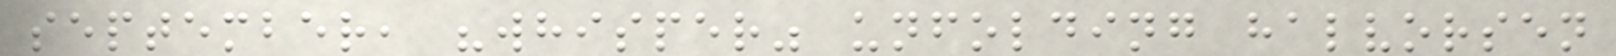september, "whisper" unfolding halvorsen
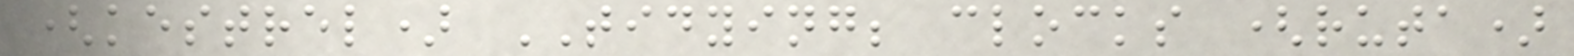(kestrel) TIDYING; clocks (ruta)
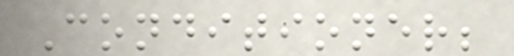Conditioner;
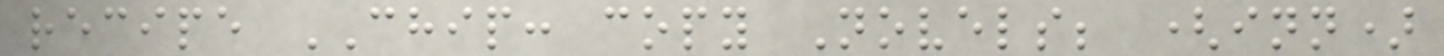recipe CHIP: copy Novels; (inn)
